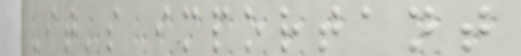It's important
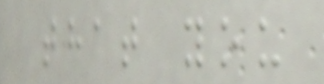that you
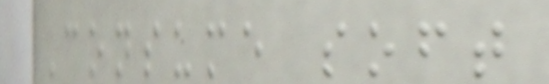Consume soft
